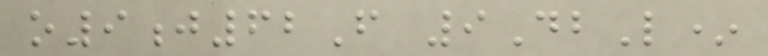o9j62F 9DbL*
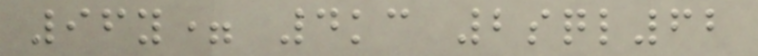96y= 4kc 2sql62
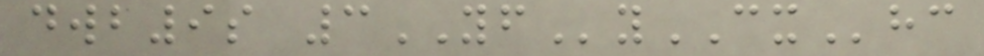dwb9s 3YFyCXhc
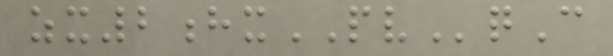zx2hxPVqC
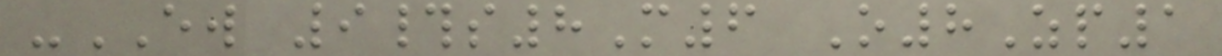-EW 9#s8M6 O8Zp1
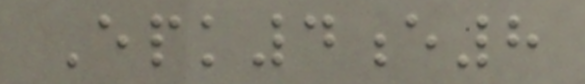Epk4e8
